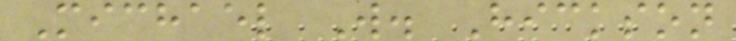Michael W. Hickson
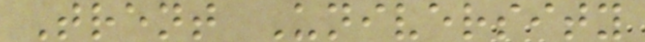Trent University
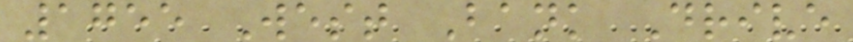1755 West Bank Drive
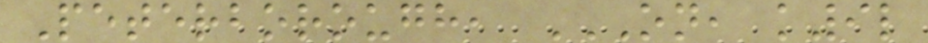Peterborough, ON, K9L
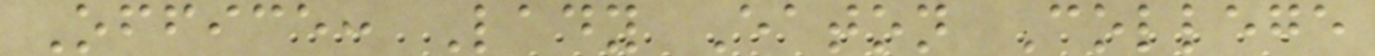Office: Lady Eaton College
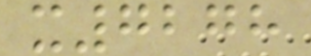x7278
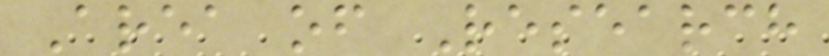Area of Research
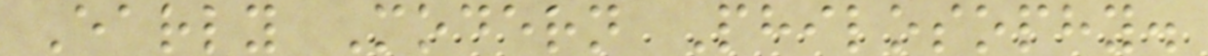Early Modern Philosophy.
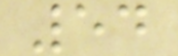54
